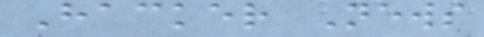Hacker News
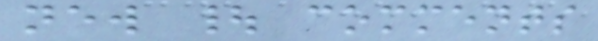new | comments
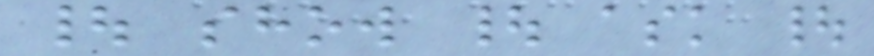| show | ask |
